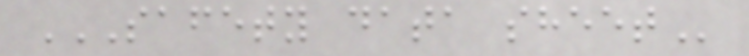SAFETY DATA SHEET
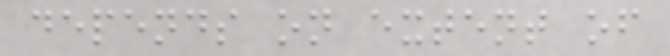depends on extent of
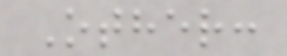Other:
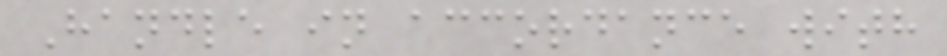Handle in accordance with
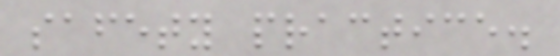safety practice.
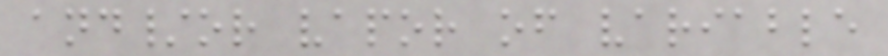and/or vapor of variable
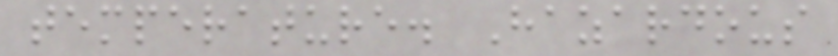temperature. Hazardous
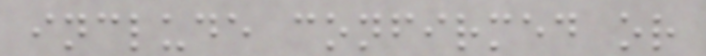include confirmed or
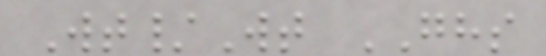Wt/Wt GHS
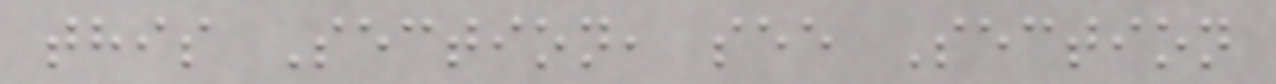this Section, see Section
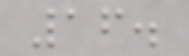16.
